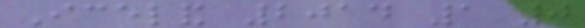Iceland 2014 1 0
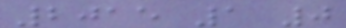2015 1 0
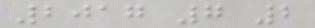2017 7 2
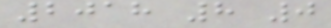2018 8 0
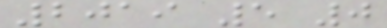2019 5 0
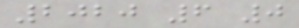2020 6 0
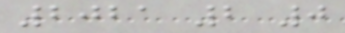2021 2 0
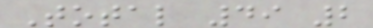Total 49 2
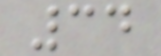34
